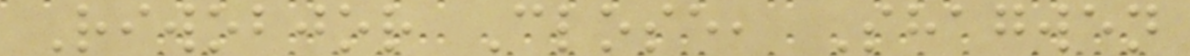Riwobjor Close, Shagwen
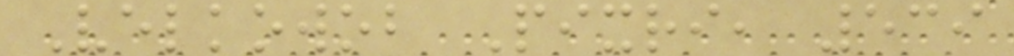Velkowob Pixri, 539
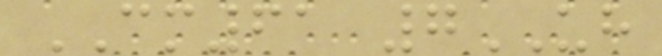CM61 7UH
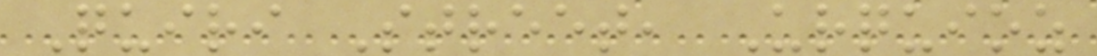Quiri Street, Urquioz
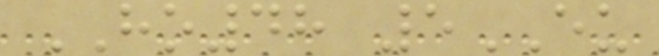HO48 5EU
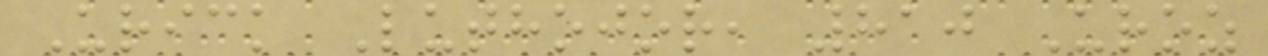Urick Luthojor, 810 Uroz
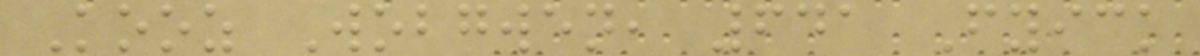Kooz Wobgwen, 641 Fyick
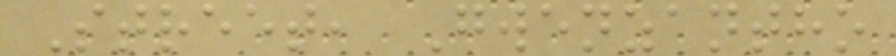Street, Gwenzantho
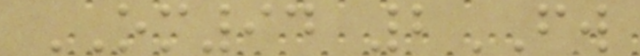OM94 2FW
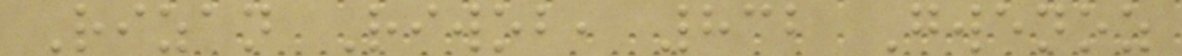Rizan Riwob, 832 Gwenoz
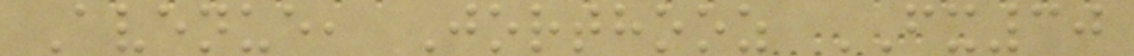Avenue, Jorthooz FX30
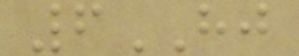6HJ
